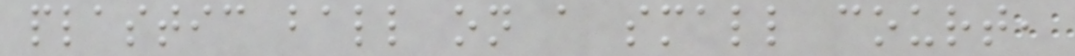plastic ball on a small court,
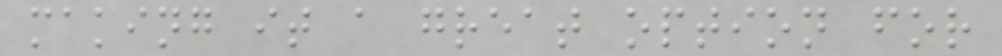making it a great option for
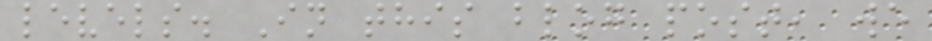levels. In this blog post, we
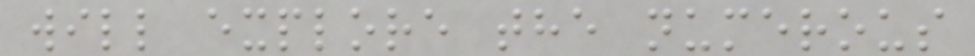will explore the numerous
